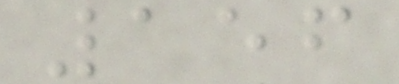156
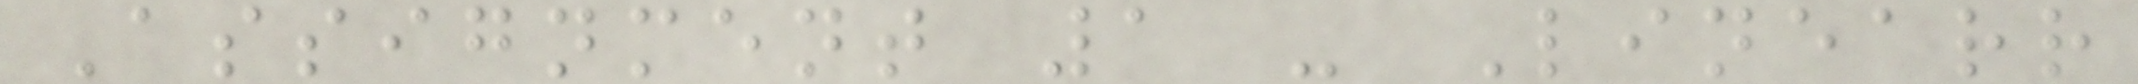Assignment 1 - Linearr
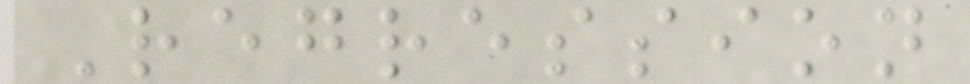Regression
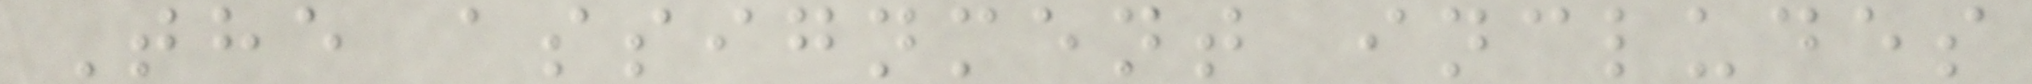The assignment includes
